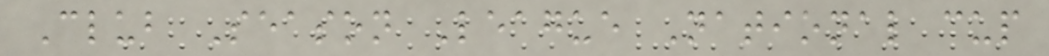Club Season League National cup
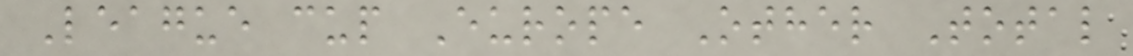League cup Europe Other Total
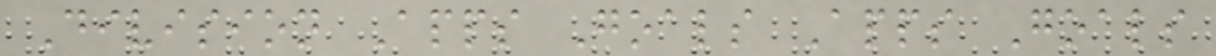Division Apps Goals Apps Goals
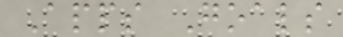Apps Goals
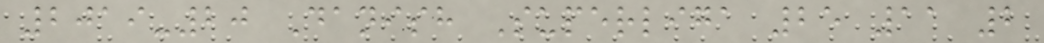2019-20 Danish Superliga 25 11 2
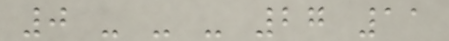0 - - - 27 11
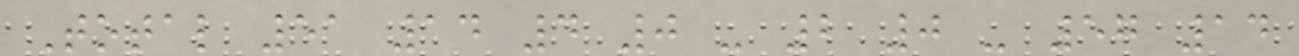Total 51 14 4 0 - 2 0 - 57 14
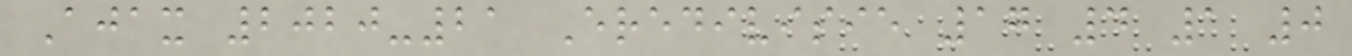Ajax 2020-21 Eredivisie 17 4 1 0
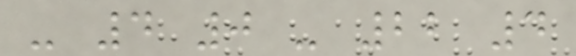- 4 0 - 22 4
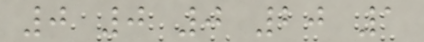0 0 0 20 1
